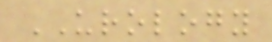UROLOGY
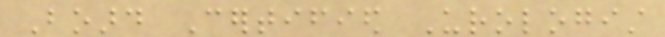Board Certified Urologist
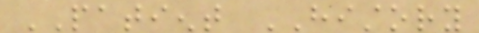PATIENT HISTORY
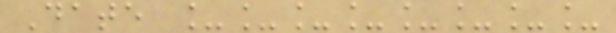Date ________
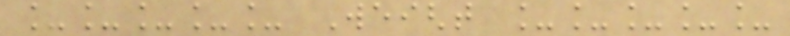_____ Weight _____
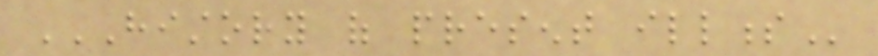HISTORY OF PRESENT ILLNESS
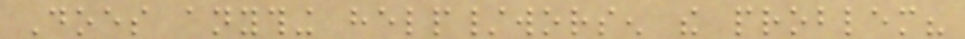Does anything help/worsen the problem?
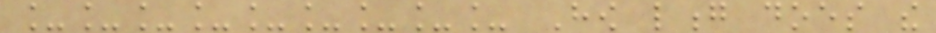_________ How long does the
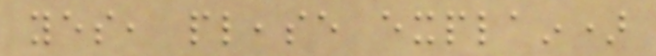yes, please explain)
